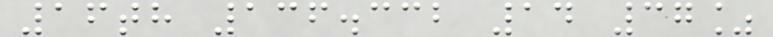16th 136.332 14 37%
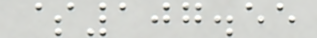$107.55
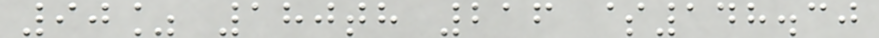90% 180th 216 $148.30
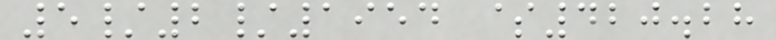5/2/1954 $420.28
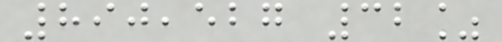890,527 32%
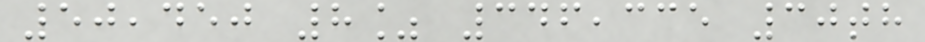50,450 8% 346,335 30th
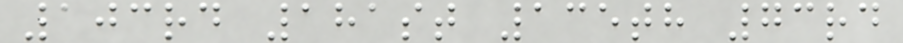103rd 181st 135th 73rd
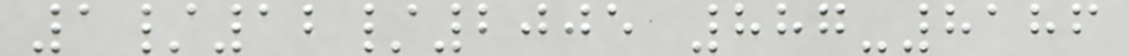1/12/2005 887-8186
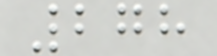278
